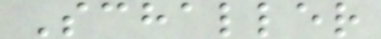Schaller
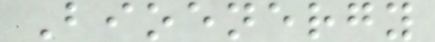Bioenergy
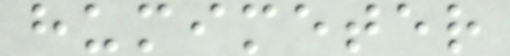humimeter
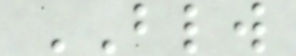BLW
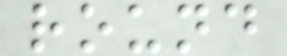round
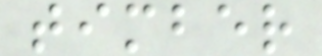timber
